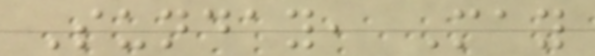Sunday, May
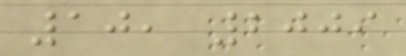10, 2009
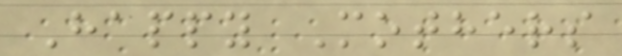Happy Mothers
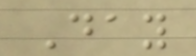Day
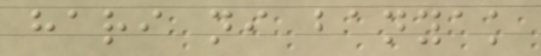hari ni banyak
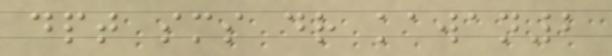dpt sms dr kawan2
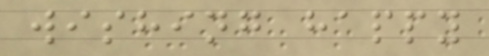wishing happy
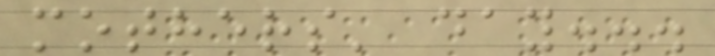mothers' day...
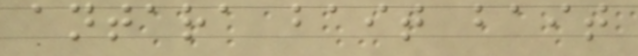antara bait bait
